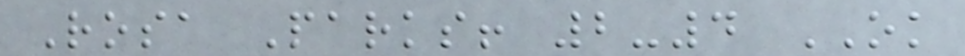Rosa Parks! 2-4 OK
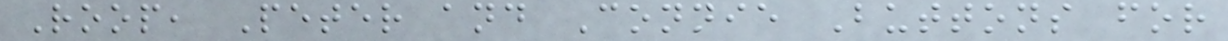Roop, Peter and Connie Buttons for
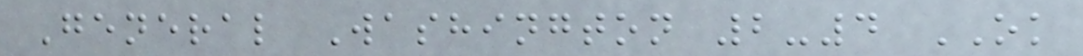General Washington 2-4 OK
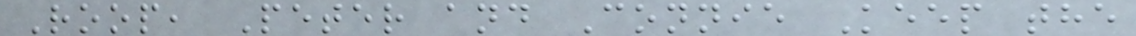Roop, Peter and Connie Keep the
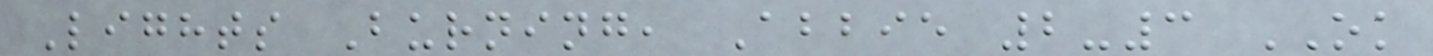Lights Burning, Abbie 2-3 OK
